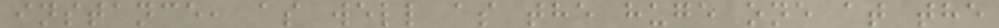instance, as well as the huge one at the
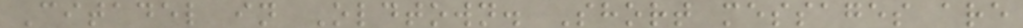Citadel in Oldtown. Short messages are
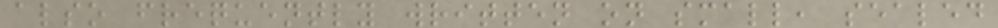also frequently written on small, sealed
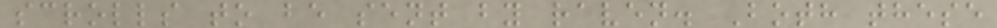scrolls to be sent by raven. Both these
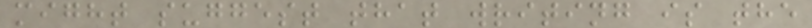might suggest that writing is the
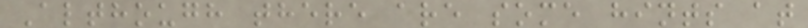Although there are some hints at
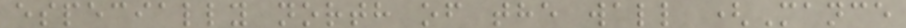especially north of the wall (Mance
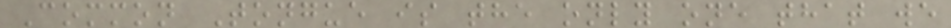Common Tongue is the only one that we
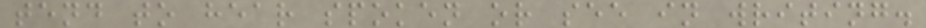tend to hear spoken or see in writing.
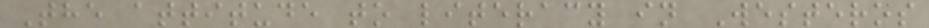The attitude to literacy in Westeros
